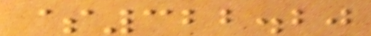$322.20
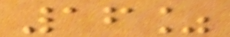16%
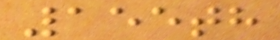155th
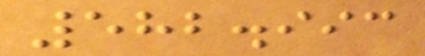582.993
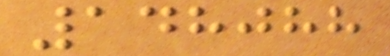148088
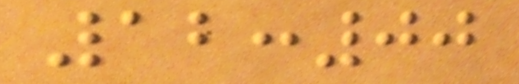12:00
